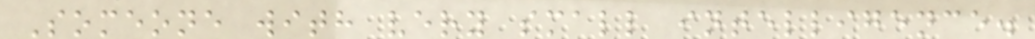Someone with very small intelligence.
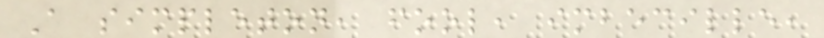A simpleton, fool, imbecille,
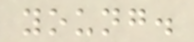young.
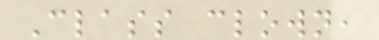Class clown,
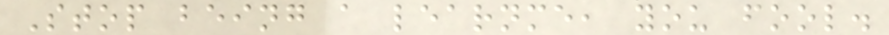Stop being a learnme, you fool.
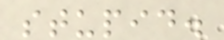stupid.
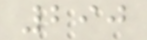290
